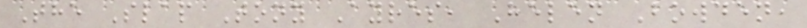The Slap Tony Ayres, Helen Bowden,
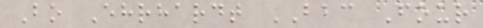Bo Ehrhardt BBC Four
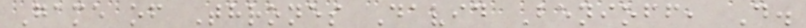Game of Thrones David Benioff, D.
